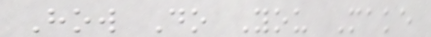How Do You Make
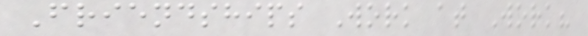Friendships Work at Work?
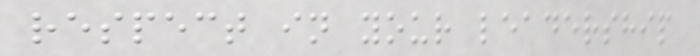respect in your leadership
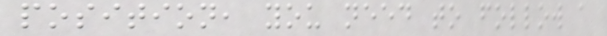position, you need to follow a
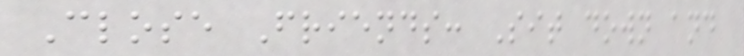Close Friends: Sit down and
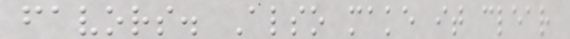favors. Also make it clear
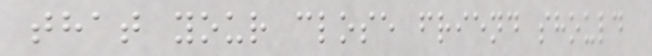that your close friend should
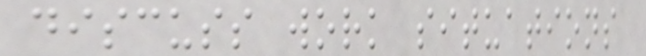discuss work situations
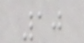10
